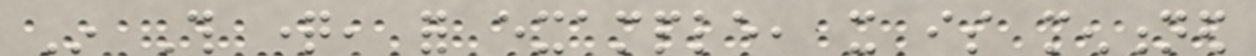In This question, for example, it is mentioned
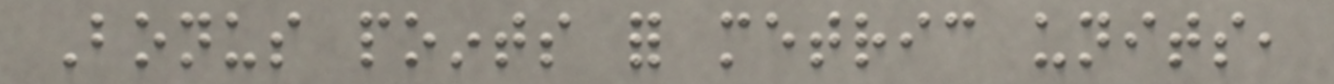Bonus points for metric units,
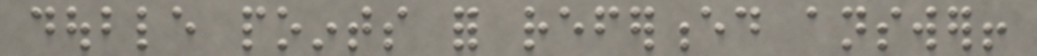double points for referenced answer!
